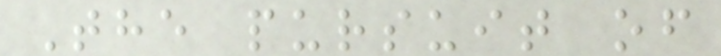The pursuit of
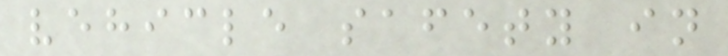vehicle safety in
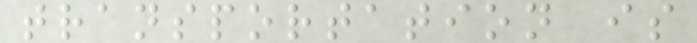transportation is
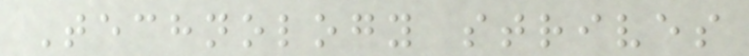Technology strives
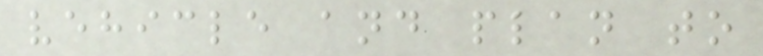vehicle and plan to
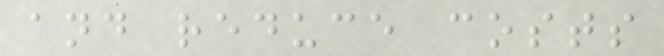and reduce costs
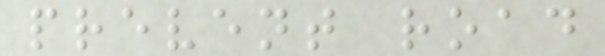prevent road
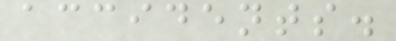accidents.
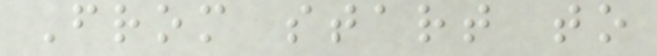From start to
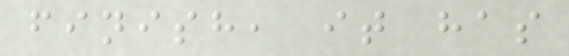finish, it has
